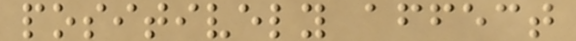positively affect
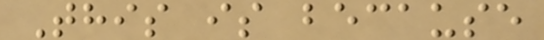This is because
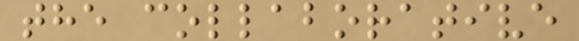the collaborative
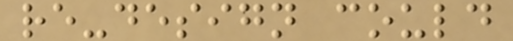re-design could
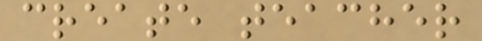create teacher
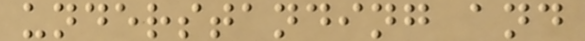understanding and
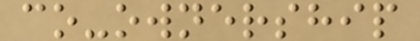co-ownership
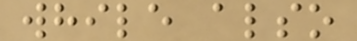while also
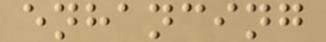enhancing
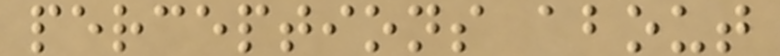perceptions about
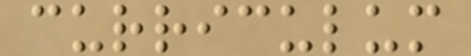curriculum
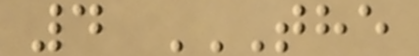4 THE
